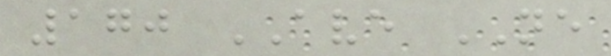170 AVE NE
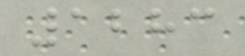1283
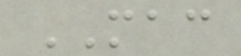MAC
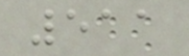511
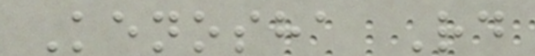Kenosha Rd
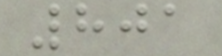801
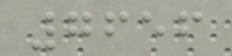7656
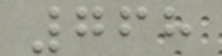768
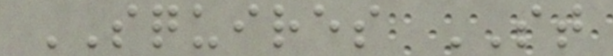SQUIRES ST
